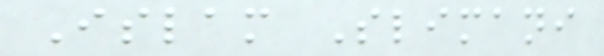Islam Slimani
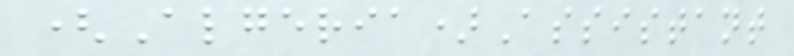(Algeria)Assistant
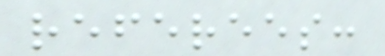referees:
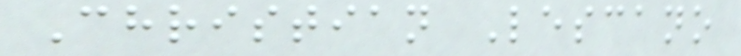Christian Lescano
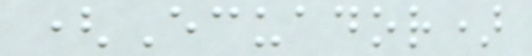(Ecuador)
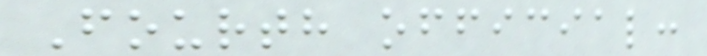Fourth official:
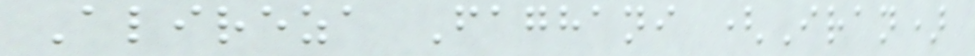Alireza Faghani (Iran)
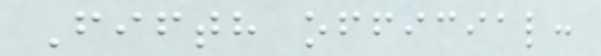Fifth official:
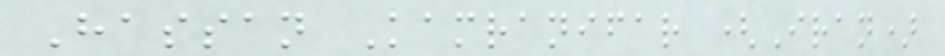Hassan Kamranifar (Iran)
